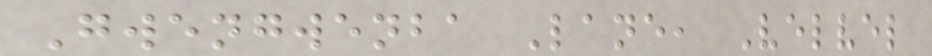Gwengwenba Lane, Velvel
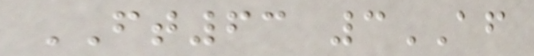FT63 3AF
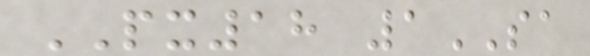PX18 1SA
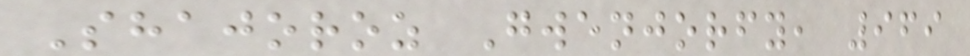Shajoroz Gwenjorfy, 969
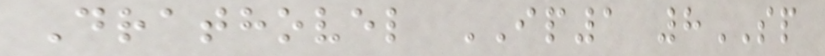Drathovel IP1 8SP
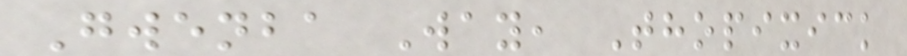Gwenba Way, Thopixick
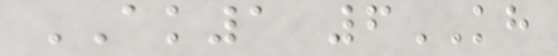AK1 6KH
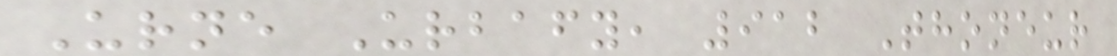Urne Urbafy, 912 Thoneur
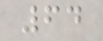64
